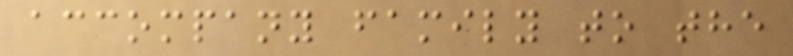accompany family to the
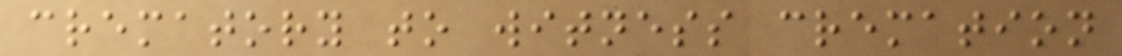crematory to witness cremation
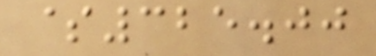$325.00
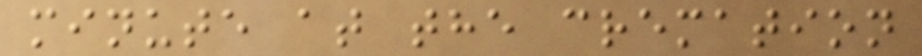minute at the cremation
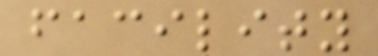facility
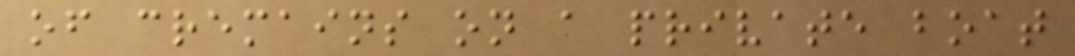of cremains on a private boat
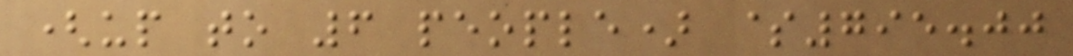(up to 6 people) $795.00
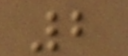2
